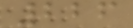226
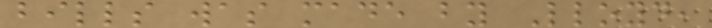bills was made by Lloyd,
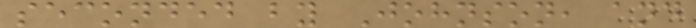seconded by Johnson, and
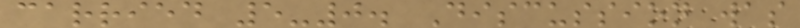carried 5-0. Discussion was
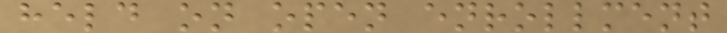held on open enrollment
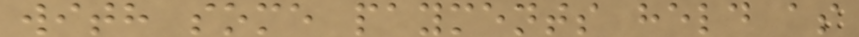with some payments held as
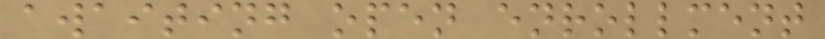awaiting open enrollment
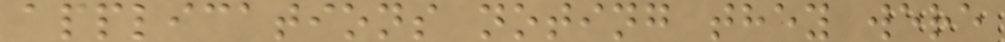applications noting they were
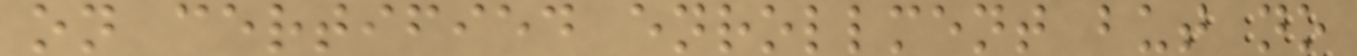on certified enrollment but no
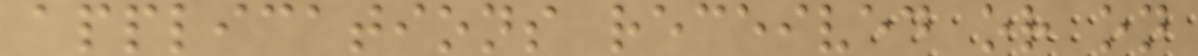applications received or on
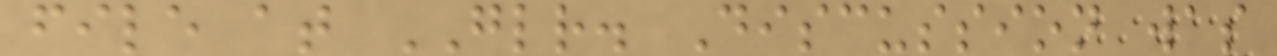file at GLR. Discussion was
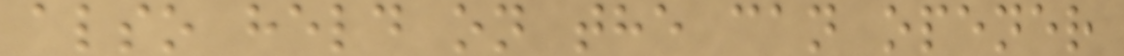also held on the can opener
